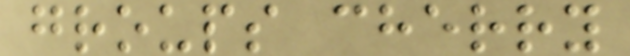groups cherry
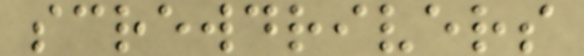screwdrivers
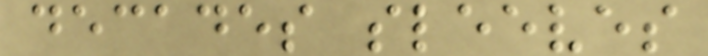decades sleeves
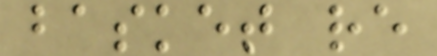basket re
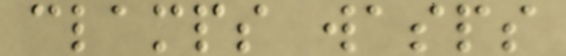clamps wasps
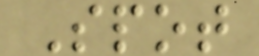Spot
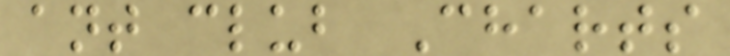ant club Charts
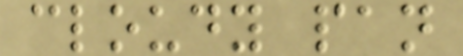cloudy pan
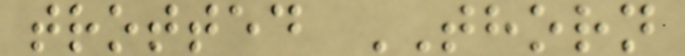trotted THORN
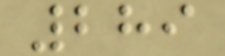289
